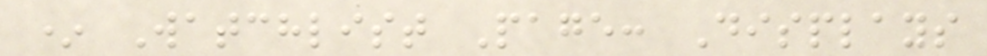* Watchlist Page: Displays
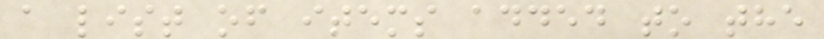a list of items added to the
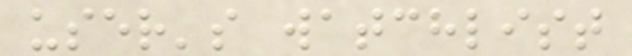user's watchlist
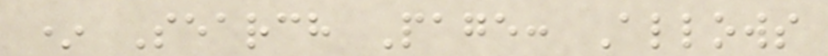* Search Page: Allows
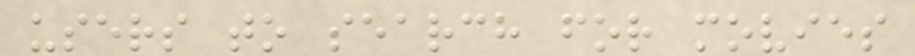users to search for movies
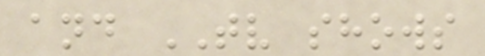and TV shows
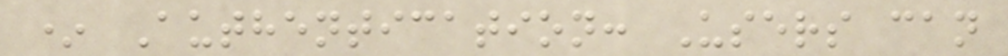* Authentication: Users can
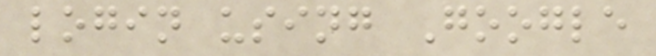login using Google
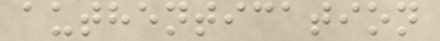authentication
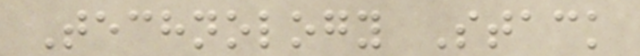Technology Stack
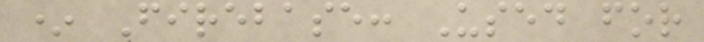* Firebase: Used for
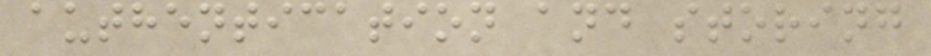authentication and storing
